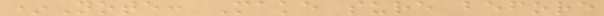*Note: Make sure before
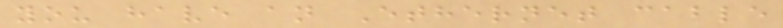you have an Ethernet cable
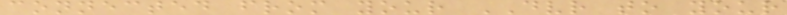connected from your DVR to your
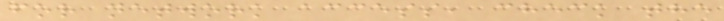for network access, check the
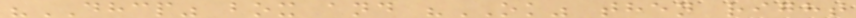"DHCP" box and "OK" then right
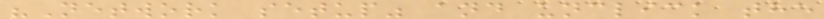"Network setup" and unclick the
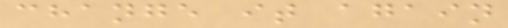change it again
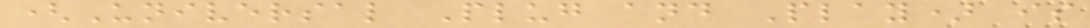(Universal Plug and Play) is
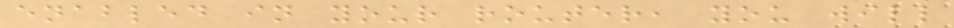enabled in your router, you will
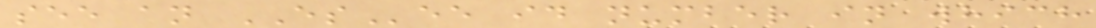see an ESee id number in which
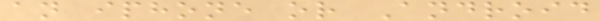an iphone or Android
